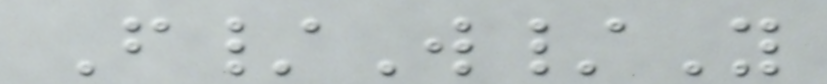F/W/Y
